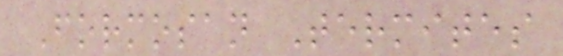Formosan Termites
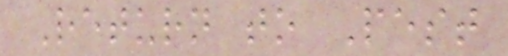Return to Pest
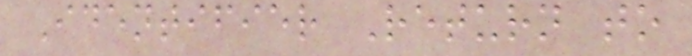Identifier Return to
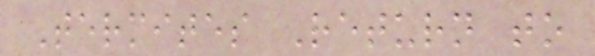Termites Return to
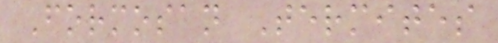Formosan Termites
